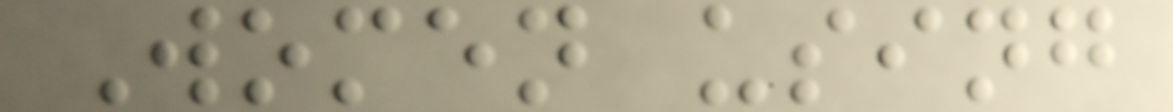Women using
